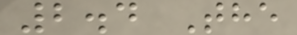2.4 The
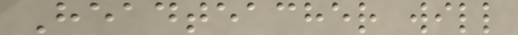Headteacher will
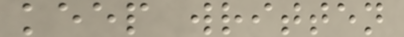keep written
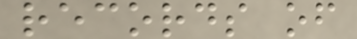records of
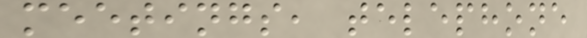meetings, telephone
